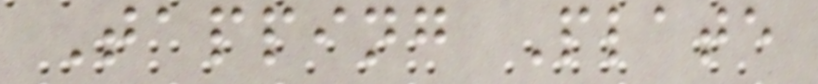Tapping Plate
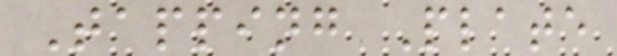Tapping Plate
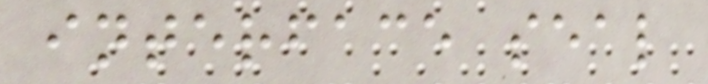interface seal
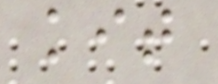kit
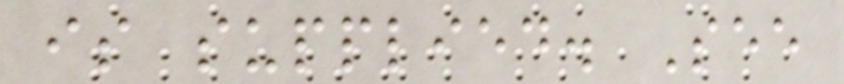is supplied. See
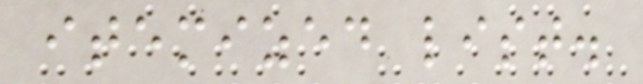itemized list.
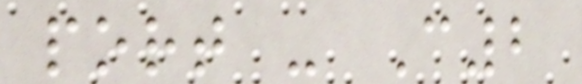port - C2
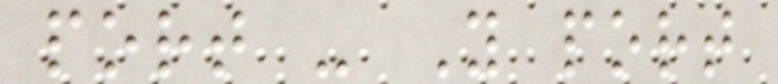port - Y port
